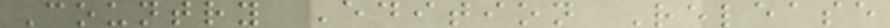Country Edition Release
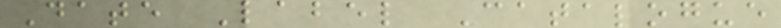Date Label Catalogue
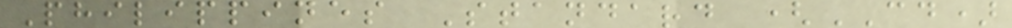Philippines Standard (CD)
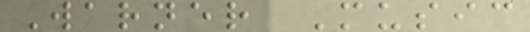Warner Music
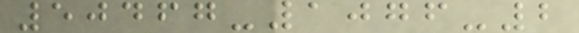50467-1076-2
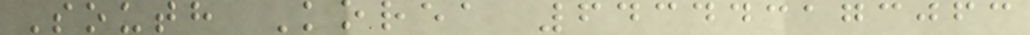South Korea 643443173063
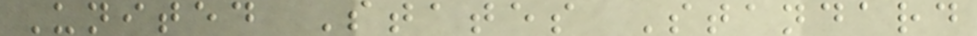United States Standard
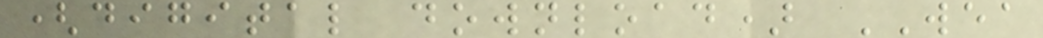(digital download) WEA
